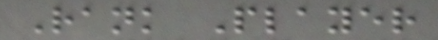Rank Player
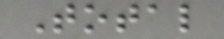Total
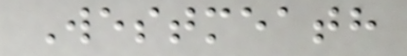Westmeath
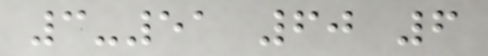3-51 60 6
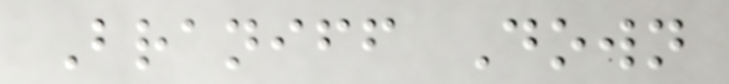Braniff Down
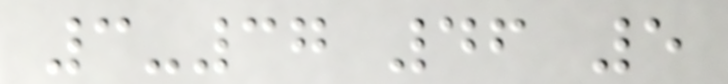3-37 46 5
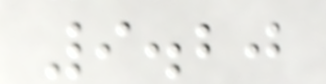9.20
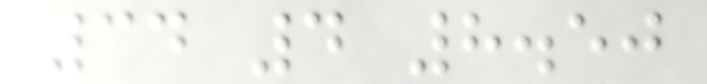34 4 8.50
